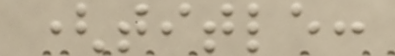(title:
